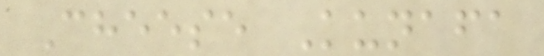Cheese Kunafa
